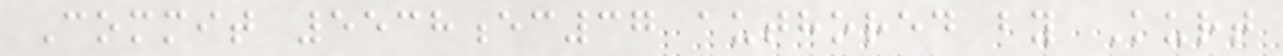Commit 5538ec37 authored by Kurt
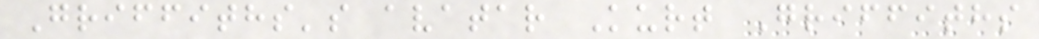Griffiths's avatar Kurt Griffiths
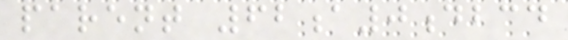parent 62a0dbcd
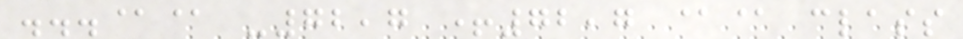...@@ -72,7 +72,7 @@ class
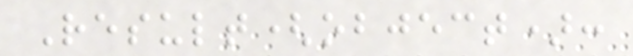Result(object):
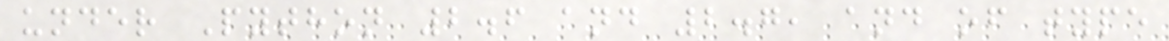under Python 2.6 and 2.7, and of type
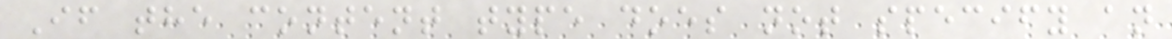If the content type does not specify an
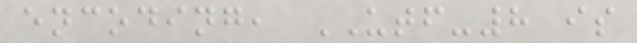encoding, UTF-8 is
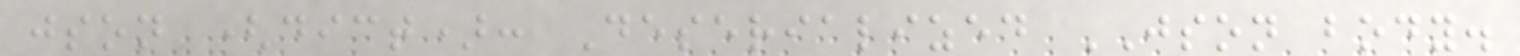json (dict): Deserialized JSON body.
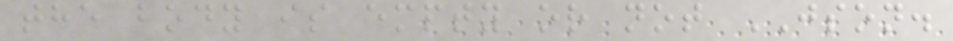the body is empty or not JSON.
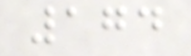174
